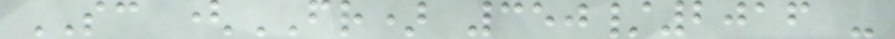SC (FR) 350/2016 -
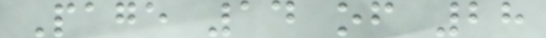Page 14 of 28
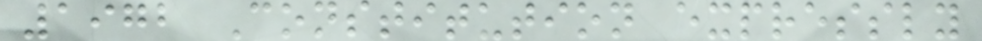1972 Constitution expressly
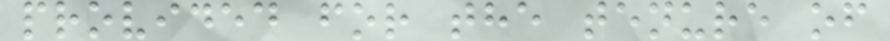provided for the tenure of
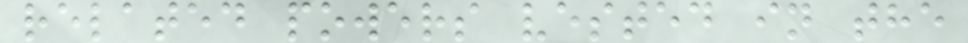related powers vested in the
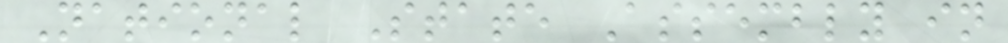National State Assembly in
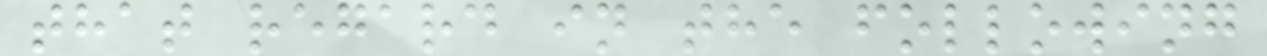that regard in the following
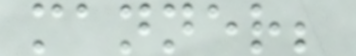manner;
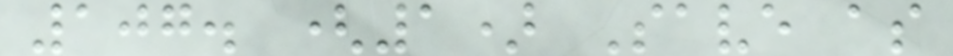107. (1) Save as
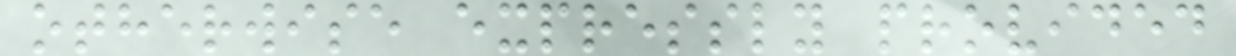otherwise expressly provided
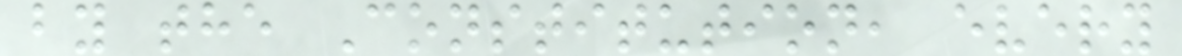by the Constitution, every
